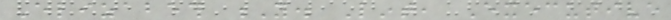Elizabeth Y. Lint, Executive
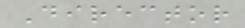Director
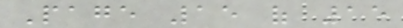Page 15 of 15
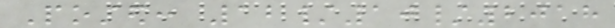Posted: 12/10/2018
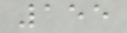155
